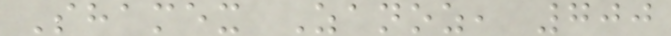Shamex Zanoz, 700
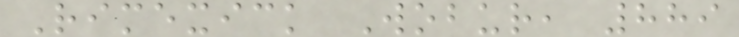Rimexick Wobur, 889
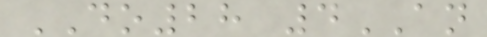DO28 4AN
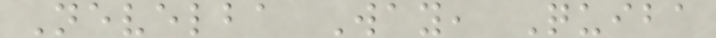Nevelba Way, Quiba
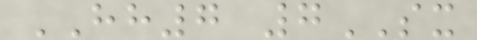HH7 7SX
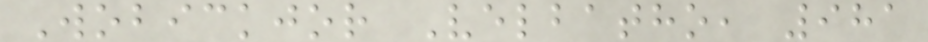Wobickjor Velbatho, 981
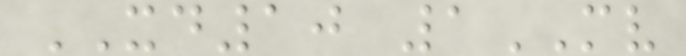XD10 1MV
